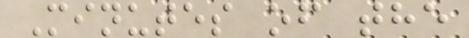Minutes of the
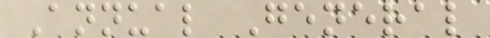Annual General
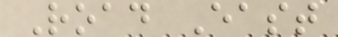Road East
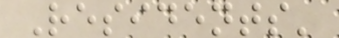Residents'
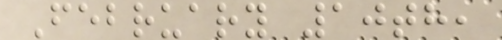February 10th,
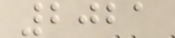2021
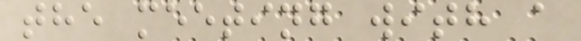the meeting with a
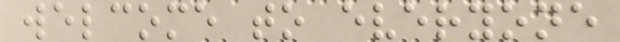welcome to everyone
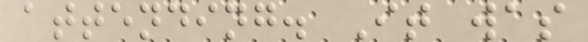attending. It was
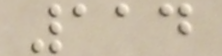114
